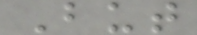But
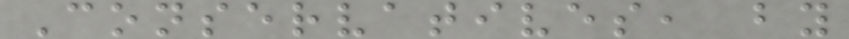Conservatives, by
